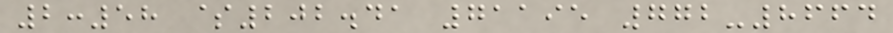2:58 $202.41 71195 772-8664
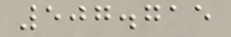507.715
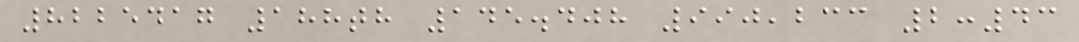8225417 188th 145.408 990,233 2:43
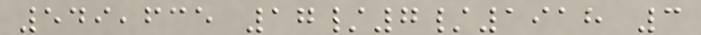549,635 17/7/1918 3
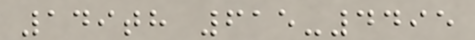149th 615-4495
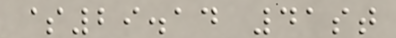$29.14 41st
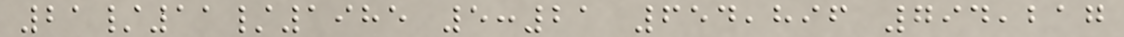21/11/1985 5:21 654,896 794,217
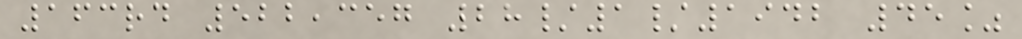163rd 522,357 28/1/1942 45%
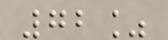72%
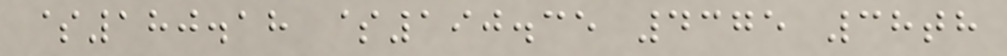$180.18 $190.35 4375 38th
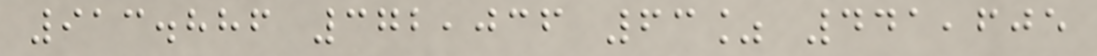913.886 372,036 63% 441,605
